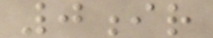0ir
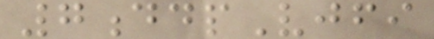7ddpVjfi
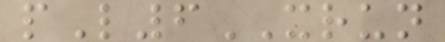pL6XRUN
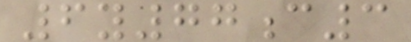6y77c3
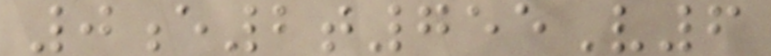0e2t755V6
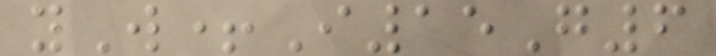yW+I15G6
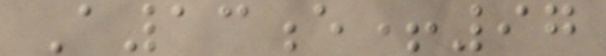A13e+97
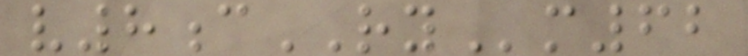v8cRYm62
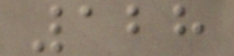128
